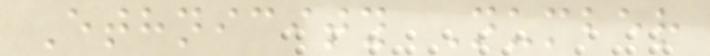Ethnicity Number
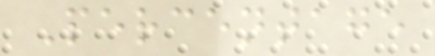Percentage
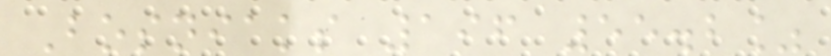Bosniaks 196 55.2%
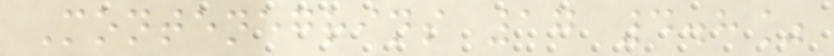Montenegrins 17 4.8%
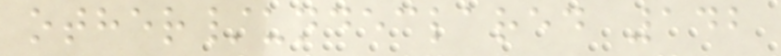other/undeclared 142
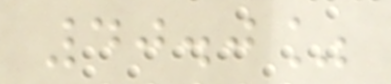40.0%
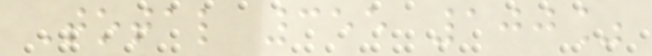Total 355 100%
